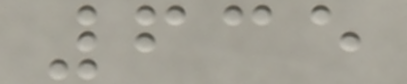635
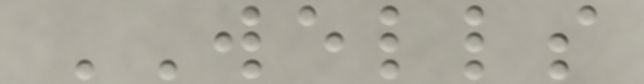WELLS
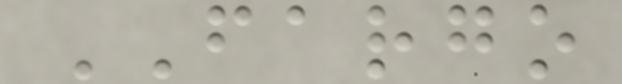FARGO
